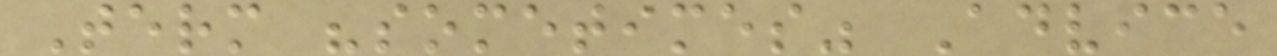Term "sometimes" Advice
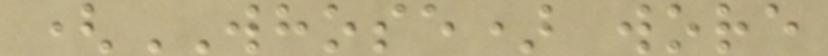(WHOSE) wore
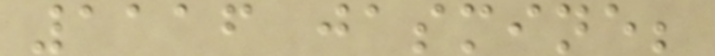1116 jasmine;
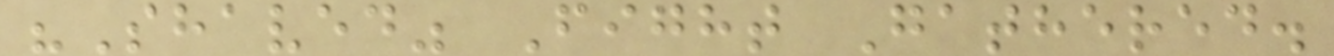"Shaved" Fight Gathered.
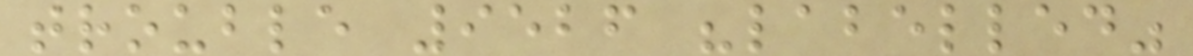trouble 9526 "labelled"
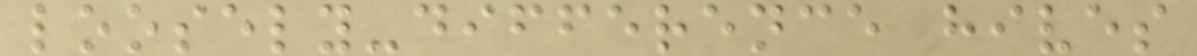loosely-difference hives
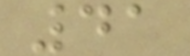41
